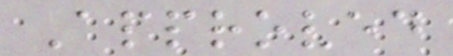Approved
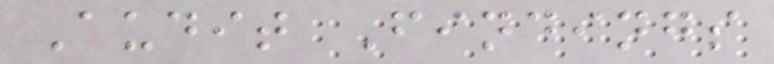Audit Findings
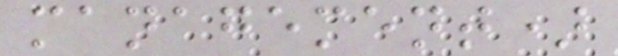management)
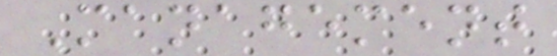Management
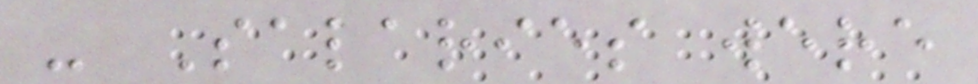- Salaries were
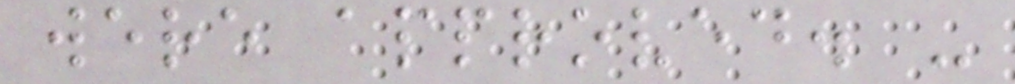were approved. -
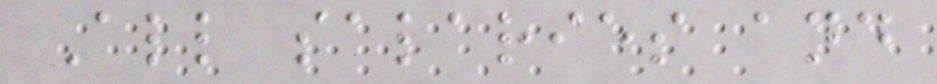All salaries and
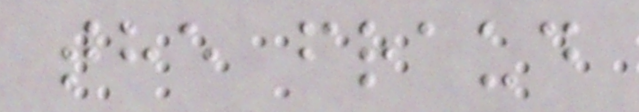the fraud
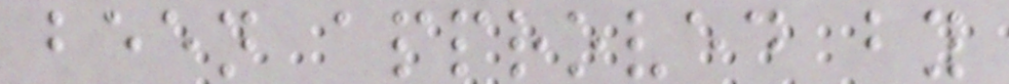been approved by
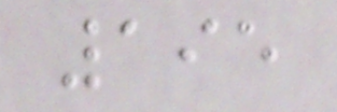195
